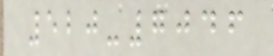520-7046
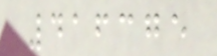416375
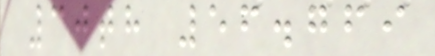30th 56.769
